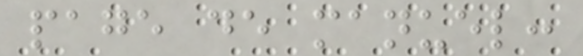page de manuel:
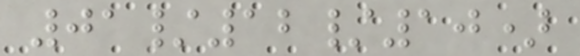01/12/10)
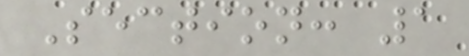Section: 1
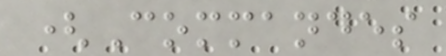(Commandes
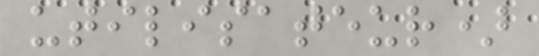utilisateur)
